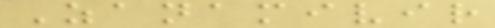Zanamivir
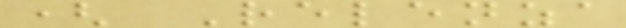( Relenza
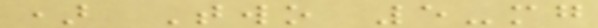) Two 5-mg
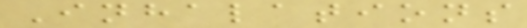Inhalations
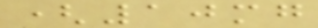(10mg
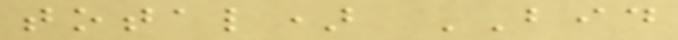total) BID
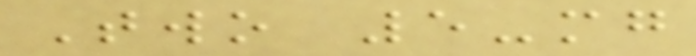Two 5-mg
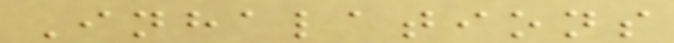Inhalations
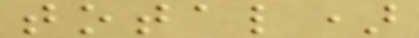total)
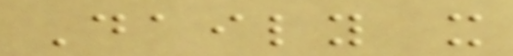Daily x
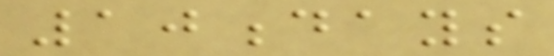10days
